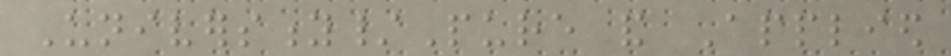University/Pure and Applied
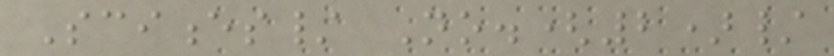Sciences/ No.(2)/
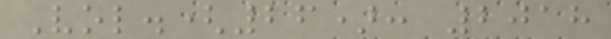Vol.(26): 2018
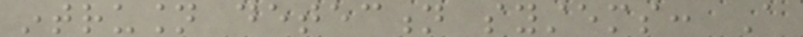intrusion detection systems: A
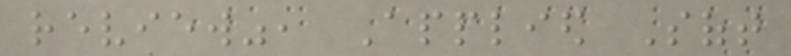review", Applied Soft
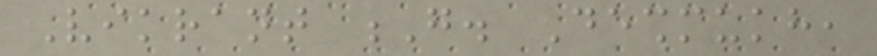Vikrant G. Deshmukh,
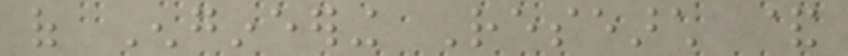of Engineering Research &
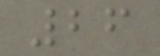26
